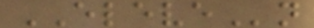ELEVEn
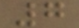7
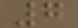7
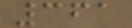361
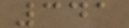341
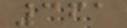361
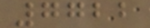7722
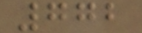772
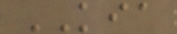KIA
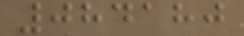084180
